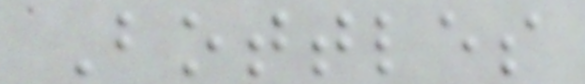Bottles
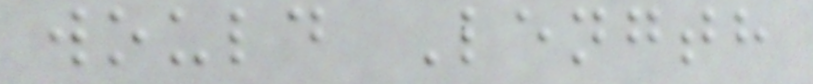would Length
